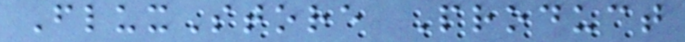FluxStore Product
